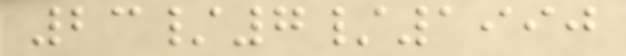23/7/1990
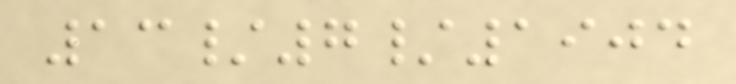13/7/1904
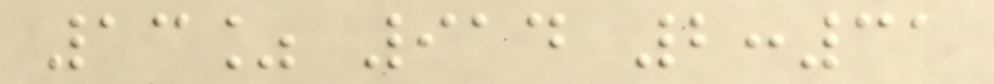13% 914 2:31
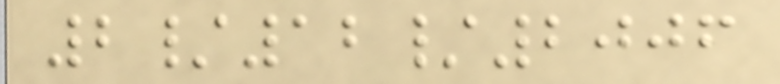2/12/2006
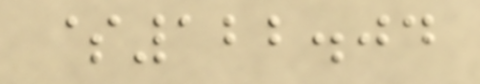$122.04
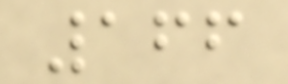166
